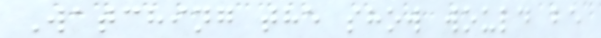Watching the show would be
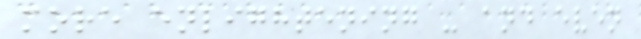more enlightening - and even
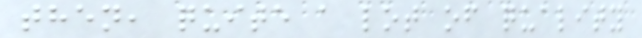then, quite a lot of quality
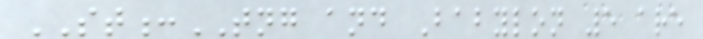ST:TNG and Babylon 5 are
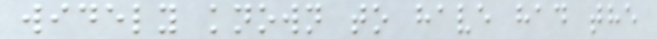widely known to have had the
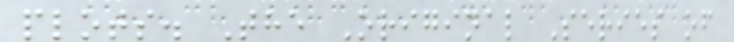plots. The Original Series of
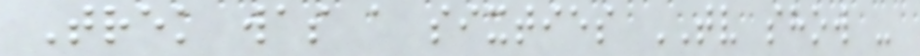Trek was a sixties TV show -
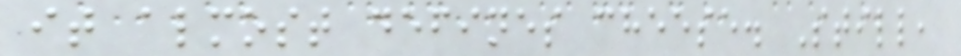it almost defines cheese. Still,
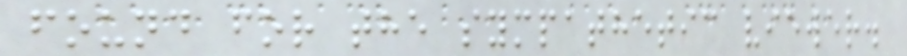found for the sympathetic viewer.
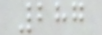287
